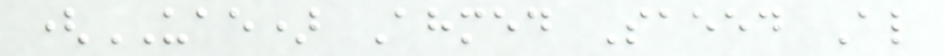(UAE) Ahmed Saeed Al
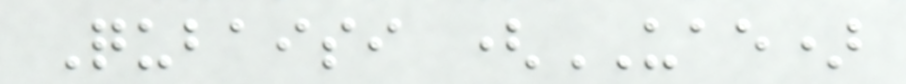Qubaisi (UAE)
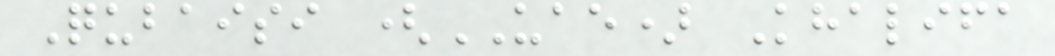Qubaisi (UAE) Khalifa
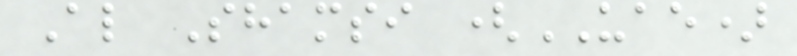Al Shamsi (UAE)
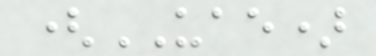(UAE)
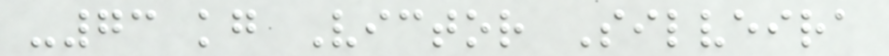-73 kg Victor Silveira
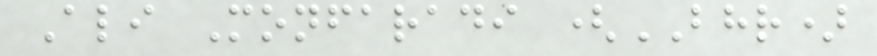Ali Monfaradi (BHR)
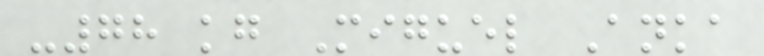-78 kg Miguel Anka
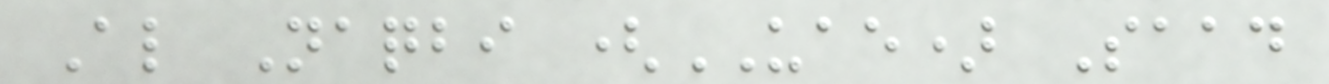Al Naqbi (UAE) Saad
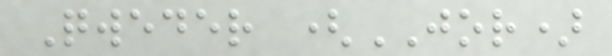Qweder (JOR)
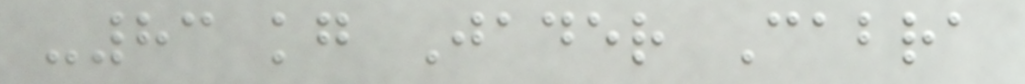-83 kg Jader Cabra
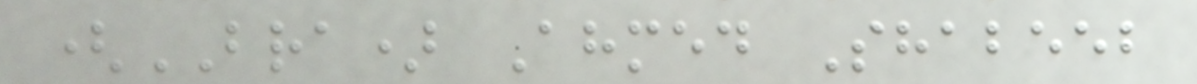(BRA) Ahmed Shabeeb
